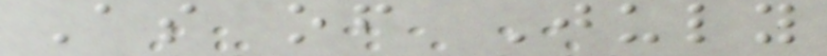As of July
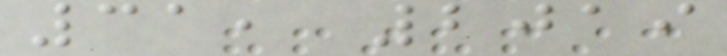31, 2019
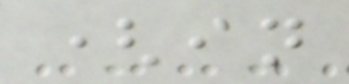(in
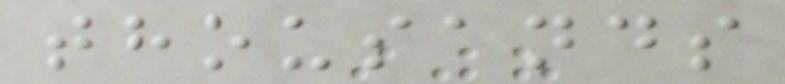thousands
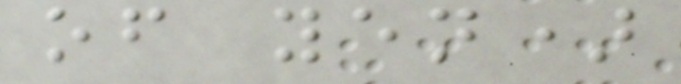of yen)
